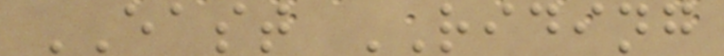EAST RIDING
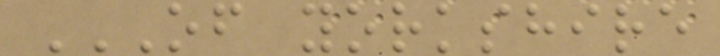OF YORKSHIRE
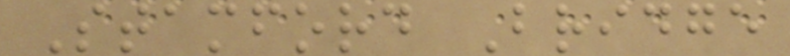Stamford Bridge
